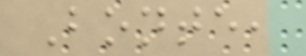Bonte,
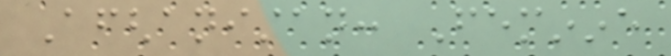Afghanistan: Feminine
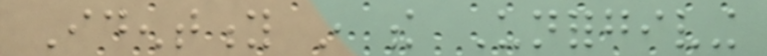Identity in the Unforgiving
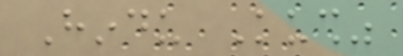Hindu Kush"
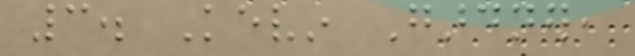3. Kevin Gardner,
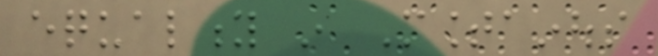equality in Mountainous
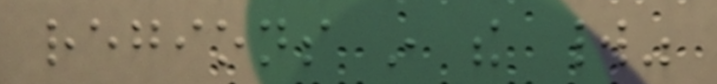regions in the world"
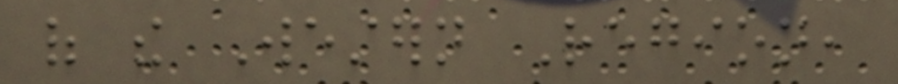of the Western Region,
